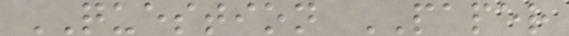QUESTION PAPER
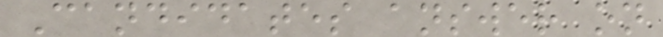Candidates answer on
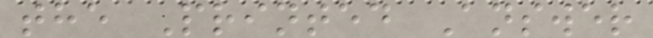the Printed Answer
